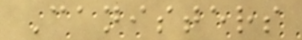Canisters
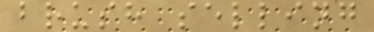brush selling
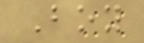Boy
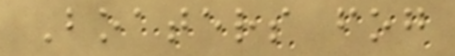Boaters fog
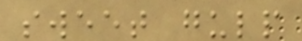sweet gulp
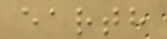earth
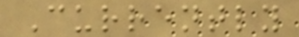Currently
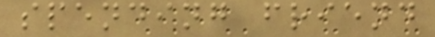spending friend
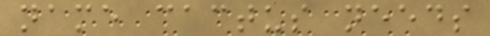name cactus needs
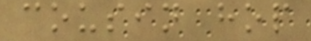cousin hop
